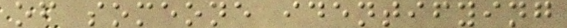of someone identifying
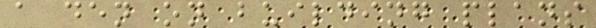a den on building plans
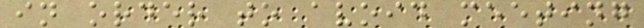in order to avoid meeting
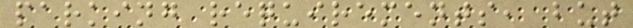parking requirements, but
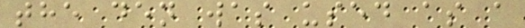the den was used as a
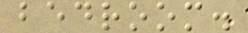bedroom.
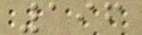196
